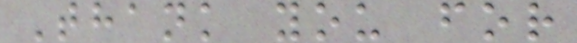Thank you for
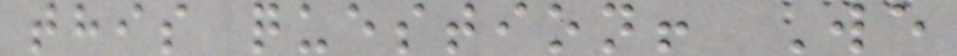this question! We
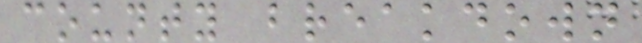county breakdown
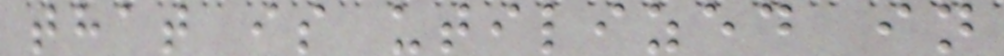that is utilized in
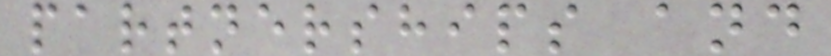partnerships and
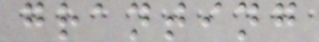granting
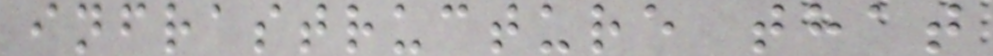infrastructure that
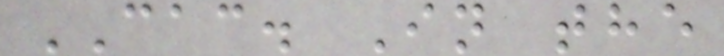CAC. In the
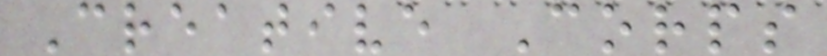Creative Corps
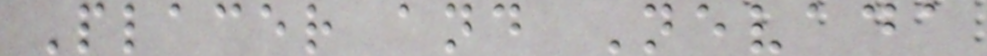Placer and Nevada
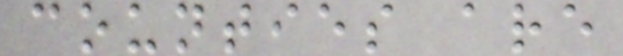counties are
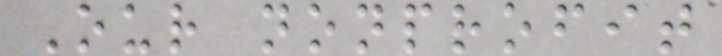Our nonprofit
